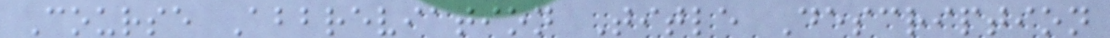Course Abbreviation Title Description
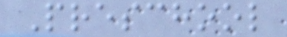Preschool
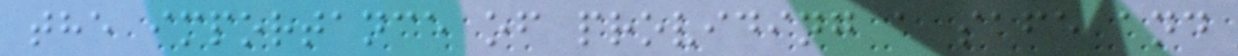the importance of providing a safe and
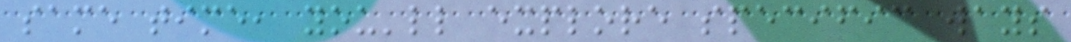same time, you'll explore specific ways
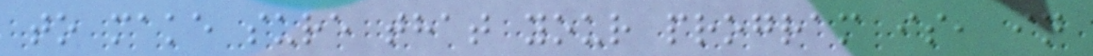to make sure that your program is, in
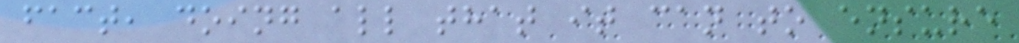fact, doing all that it can to ensure
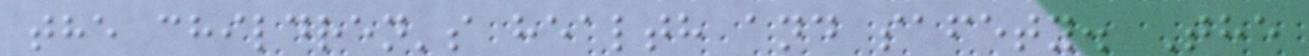the children's health and safety. The
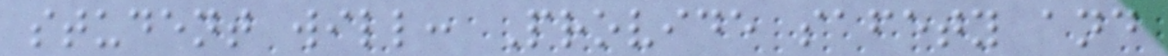student will: Provide safety and
